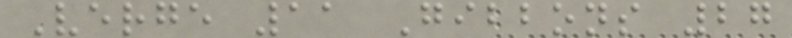Verge 11 Gibbons 27
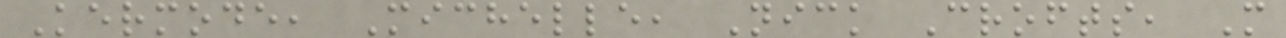Kermode, Michelle, Nick Crofts, M
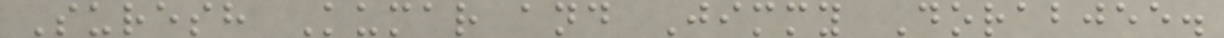Suresh Kumar and Jimmy Dorabjee.
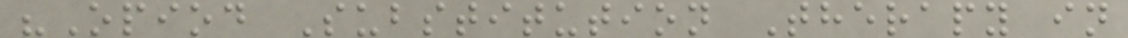"Opiod Substitution Therapy in
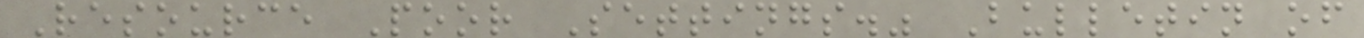Resource Poor Settings." Bulletin of
